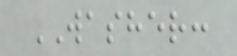WASHER:
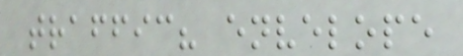traffic? envelope
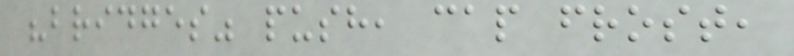"bridges" push, cap frost,
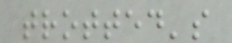trotted's
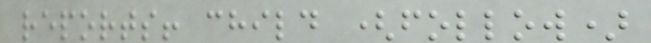reports! child (follow)
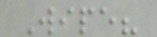Wipe?
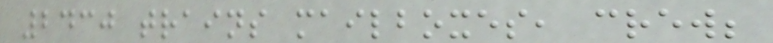2430 trains mailboxes, crew;
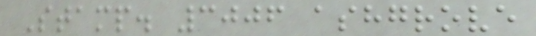Stamp. 3006 ashgrove
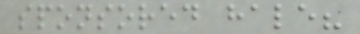sponsored hale?
